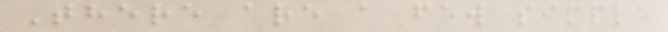There are a few simple
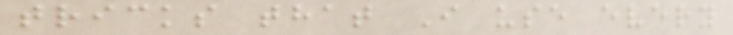tricks that I use every
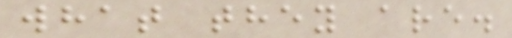what they are.
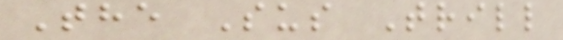The Sus Trill
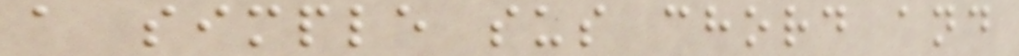a simple sus chord and
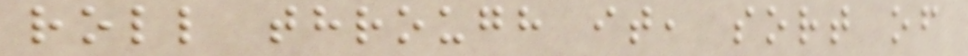roll through it, sort of
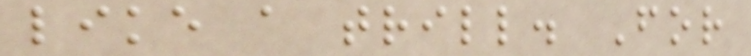like a trill. For
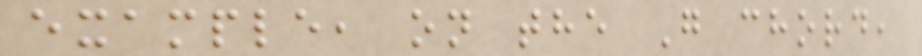example, on the G chord,
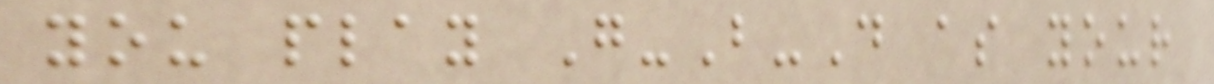you play G-B-D as your
